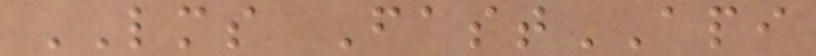LMS FastAPI
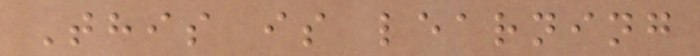This is learning
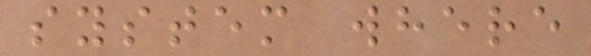system where
